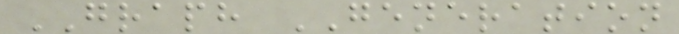GRAPH GENERATION
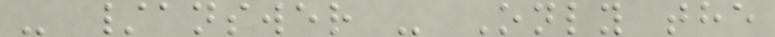- /answer - Only the
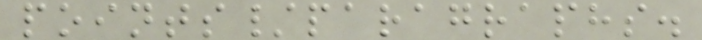points/paragraphs.
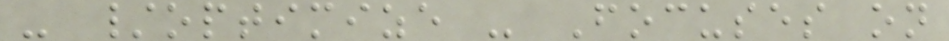- /optimize - Focuses on
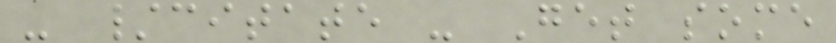- /citate - Get some
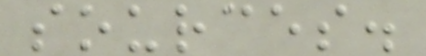sources.
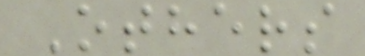Others
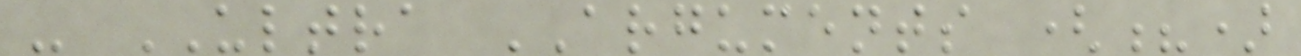- ULTRA ARGUMENTS (?)
